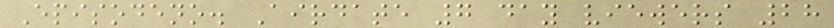Episodeno. Airdate 7 day viewers 28
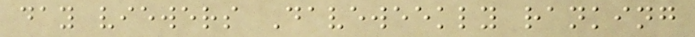day viewers Daveweekly ranking
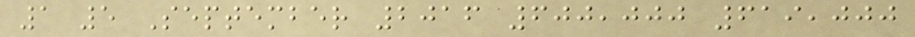1 5 September 2016 600,000 619,000
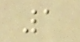1
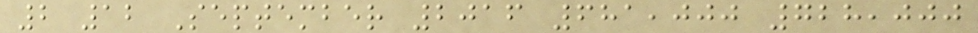2 12 September 2016 681,000 728,000
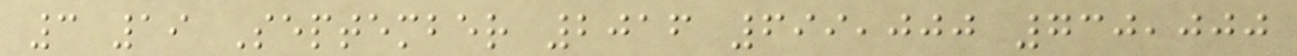3 19 September 2016 699,000 730,000
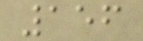156
